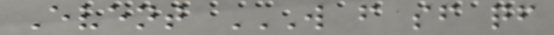Event W F SF QF
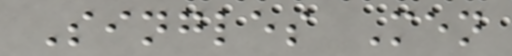Singles Men
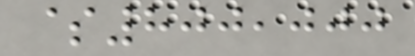$800,000
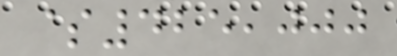$425,000
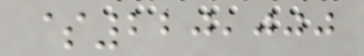$220,000
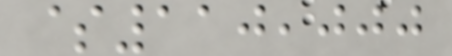$110,000
